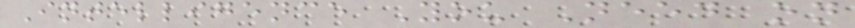Intelligence You Need on
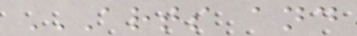ARTS AND
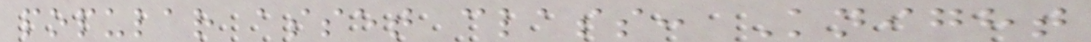popular asset class: Knight
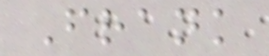Frank
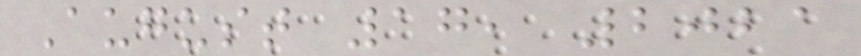August 17, 2021
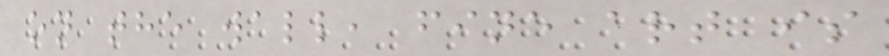on the wall, fine art is
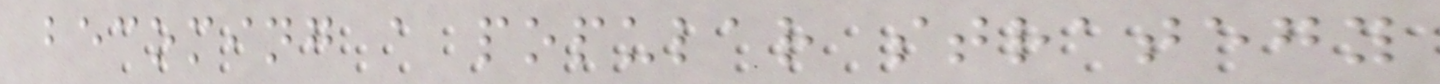becoming a popular strategy
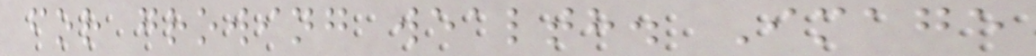for growing wealth. Image
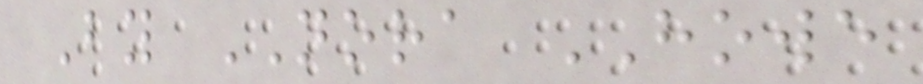By NORA HOWE
